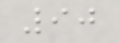90
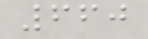660
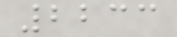2233
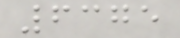6375
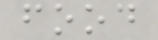food
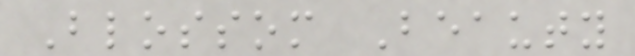Blossom Beauty
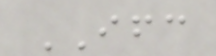IFC
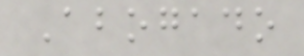Abogado
